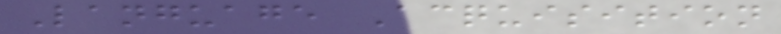Language Acquisition
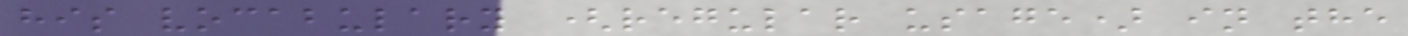his vocabulary (regular usage) in the
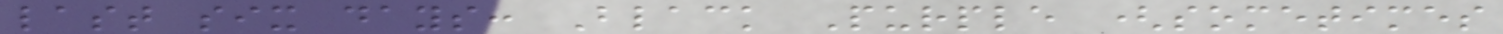last six days: Black Purple (sometimes
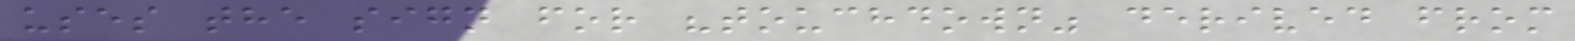uses the sign for "touchdown" derived from
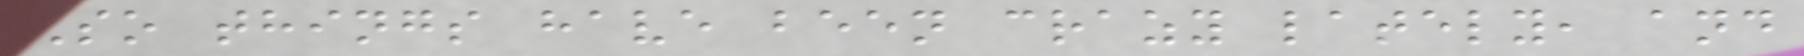So things have been crazy lately, and
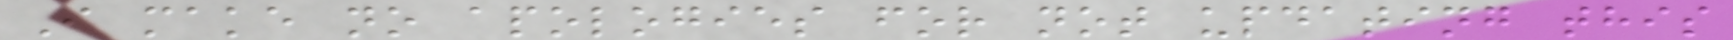I make no apologies for not updating this
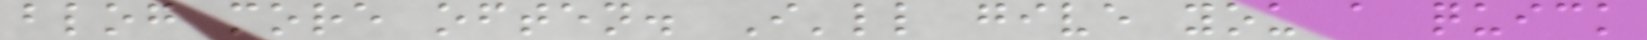blog more often. I'll give you a quick
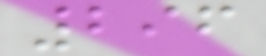296
